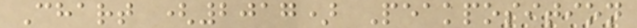Chart (2017) Peakposition
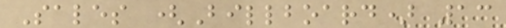Sales (Billboard) 13
